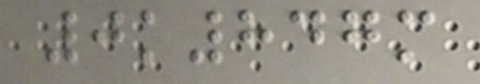0k847m
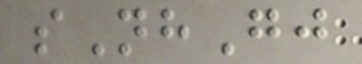sNhGj
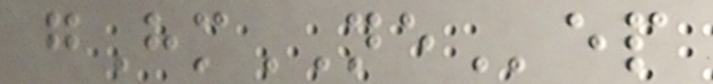gHmNEep
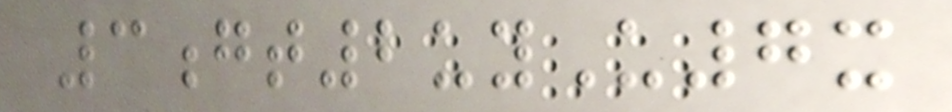3gt2uyU7x
